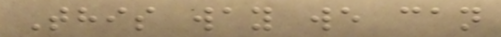This way we can
